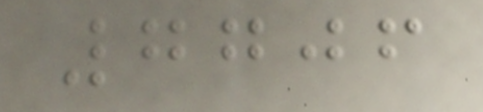7706
